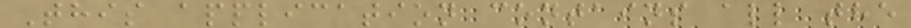This application contains all the
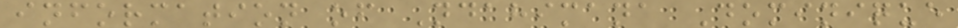information of Ndahimana Dominique
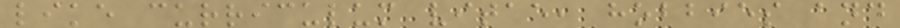like curriculum vitae, hobbies and
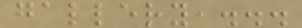gallery,...
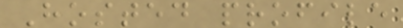Hosted profile
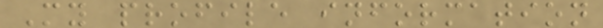My profile information
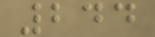244
